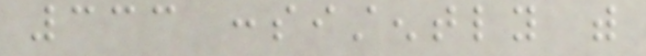333 consistently with
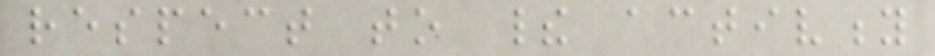respect to their activity
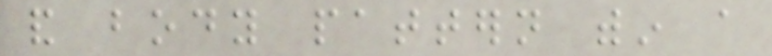and body pattern within a
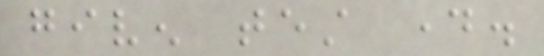given test day.
